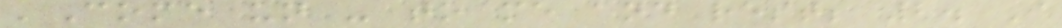'Come un - to me and rest; 2. I
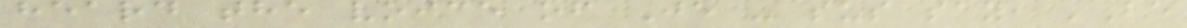heard the voice of Je - sus say, 'Be
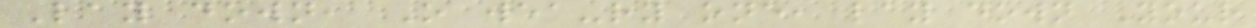Lay down, O wea-ry one, lay down Your
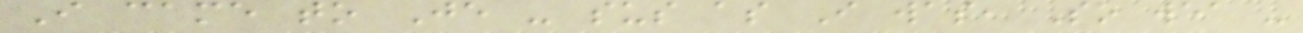I came to Je - sus as I was, So wea -
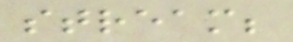stream;
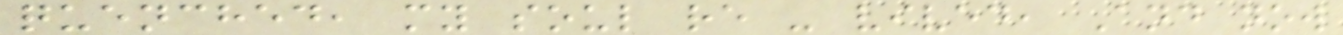quenched, my soul re - vived, And now
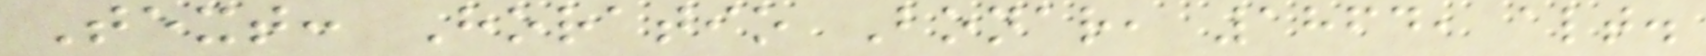Text: Horatio Bonar, 1864, alt.
